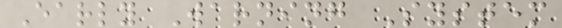Early Warning System
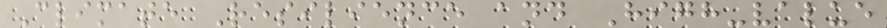Climate Resilience and High-value
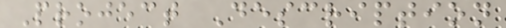Project Description
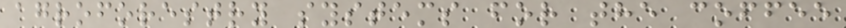agroforestry systems for the coffee
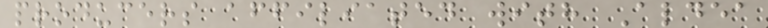producers affiliated with Aldea
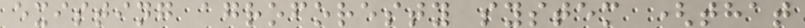existing agroforesty system (that
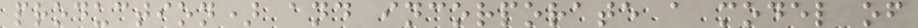production) and incorporate a model of
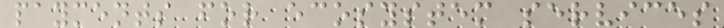payments for ecosystem services
